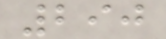290
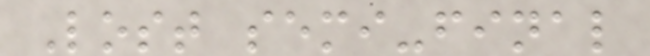Lost semi-final
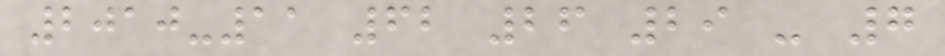2010-11 62 26 29 - 7
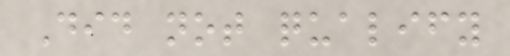Did not qualify
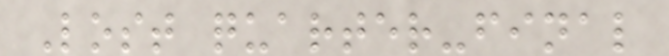Lost quarter-final
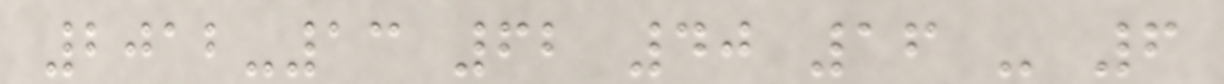2012-13 62 40 16 - 6
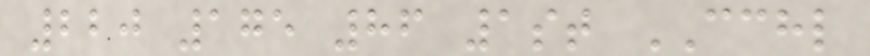220 175 86 1st CCHL
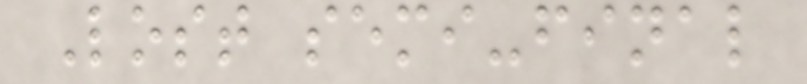Lost semi-final
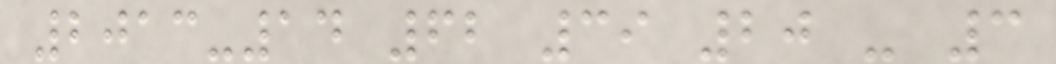2013-14 62 39 20 - 3
